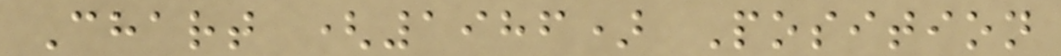Chart (1986) Position
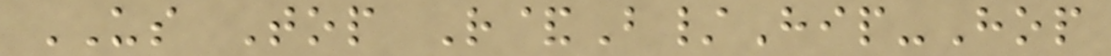US Top R&B/Hip-Hop
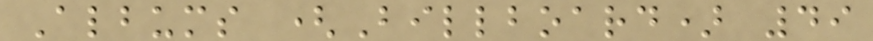Albums (Billboard) 49
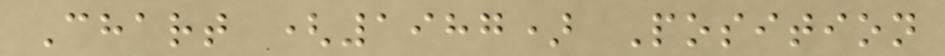Chart (1987) Position
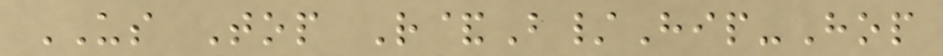US Top R&B/Hip-Hop
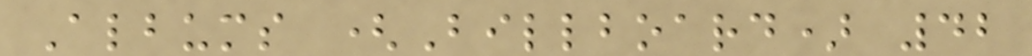Albums (Billboard) 42
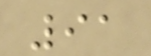91
